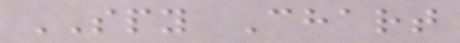SPY Chart
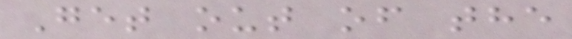Get out of the
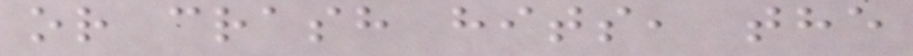or crash hits, the
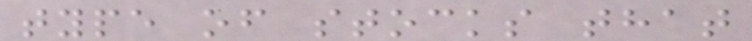type of stocks that
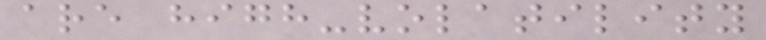are high-volatility
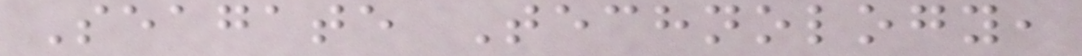Seagate Technology,
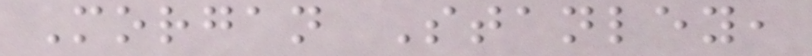Morgan Stanley,
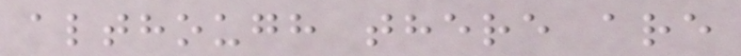although there are
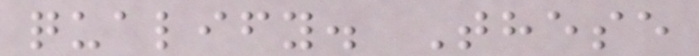qualify. These
